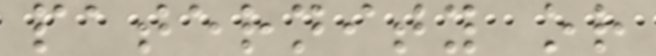paternity or
